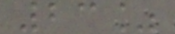23%
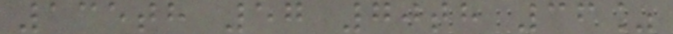135th 57 70th 36%
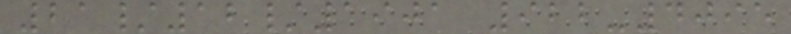21/12/1901 922-4095
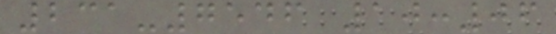231-7546 10:06
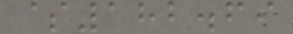$182.69
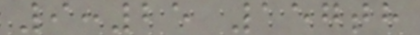9:25 157th
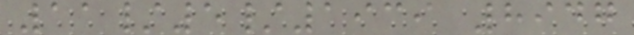11/5/1939 8947
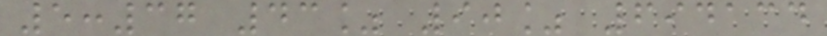5:37 43% 90% 694134
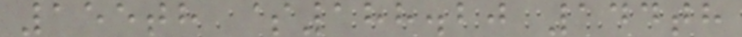155th $188.20 144th
